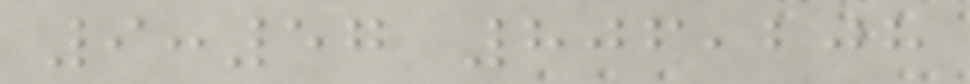9:57 806,208
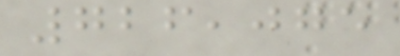726,075
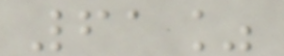61%
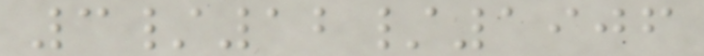3/12/1906
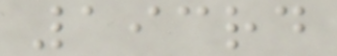193rd
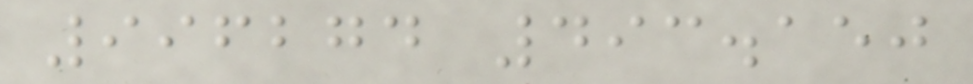996274 493.150
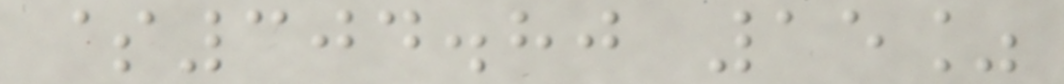$304.80 15%
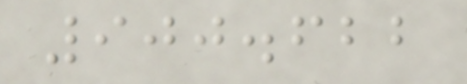900.622
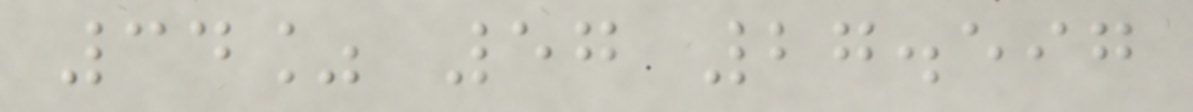34% 57 27.597
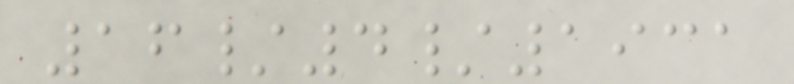16/4/1931
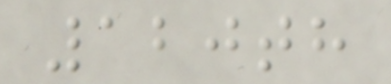120th
